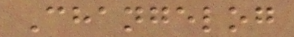Changelog
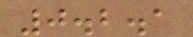0.2.1
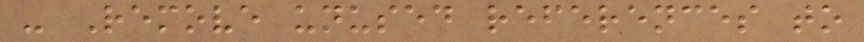- Remove unused references to
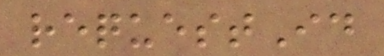requestId
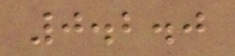0.2.0
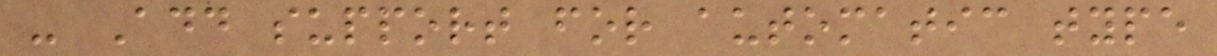- Add support for automatic type
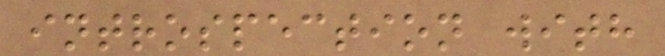introspection with
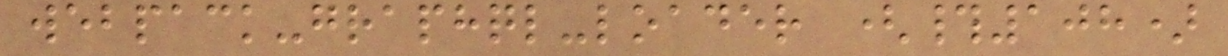webpack-graphql-loader (#108)
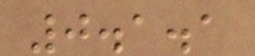0.1.1
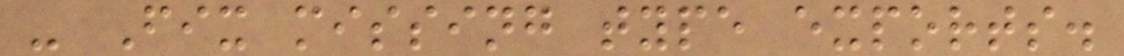- Fix missing type exports.
